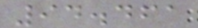94.461
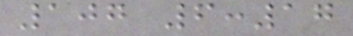107 6:17
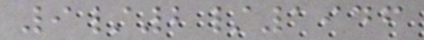9/2/1946
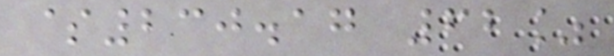$230.17 62%
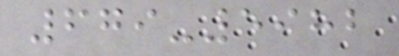679-5982
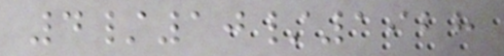4/10/1928
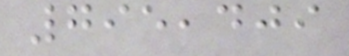795,409
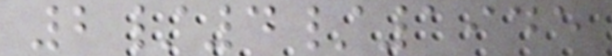2/4/1945
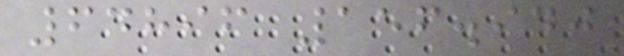64896 156.940
